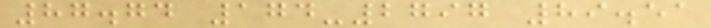87.74 174-2797 89.51
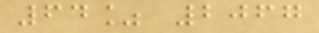64% 2067
